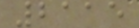2115
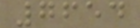7654
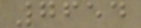7654
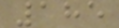185
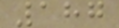187
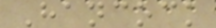Hancock
